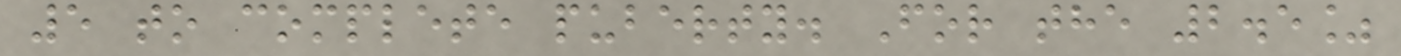5 to complete puberty. For the 2.5%
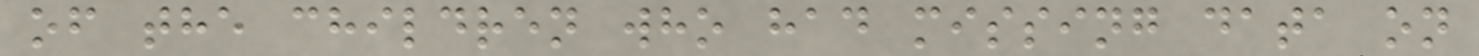of the children who had missing data on
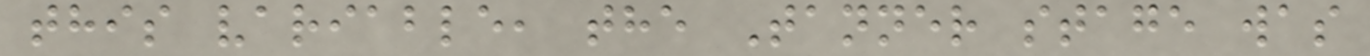this variable, the Tanner stage was
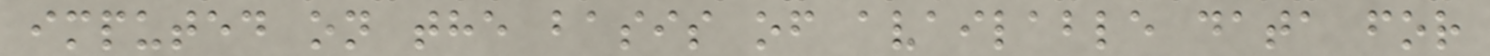imputed on the basis of available data for
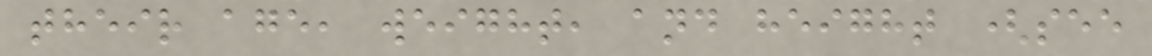their age, weight, and height (see
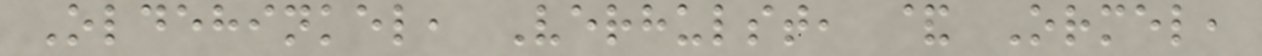Oldehinkel, Verhulst, & Ormel,
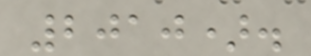2010).
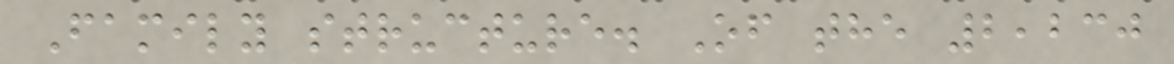Family structure. Of the 2,230
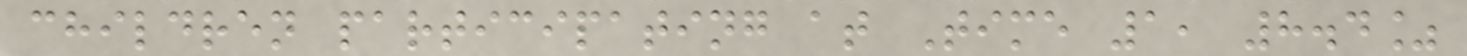children participating at Time 1, 8.4%
